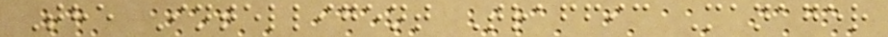The Intelligent Traffic Manager
